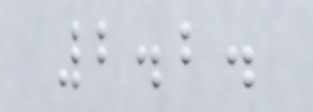2.2.
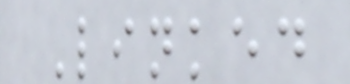Linked
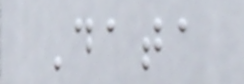Data
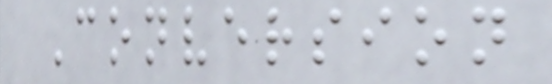Conversion
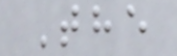The
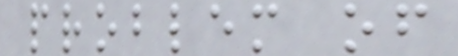problem of
